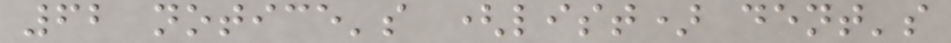62 notice's (list) dent's
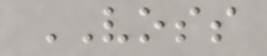VOSS
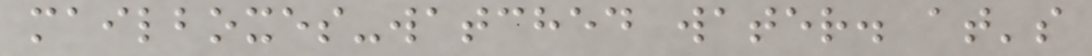mailboxes-watched water. at's
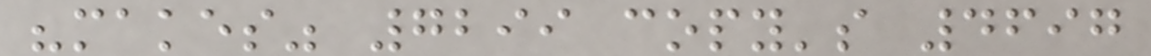"makes" 7299 copy's 4697
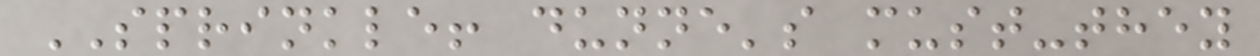SPRINKLE! dunne's must-they
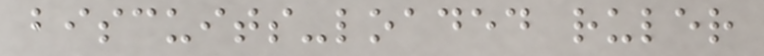biscuits-loaded ruler
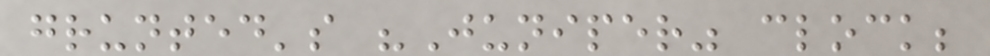grunted's "Juniper" clock;
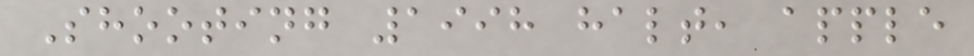Shooting 1998 halt, apple
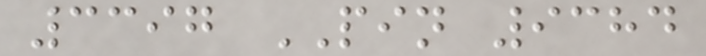3397 PIN 9384
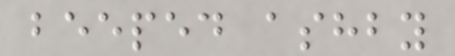beeped ashby
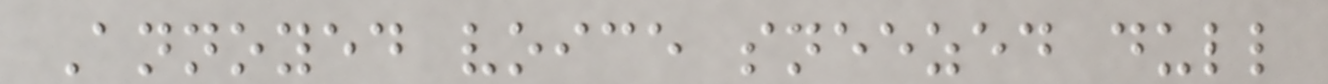Annoyed voice sneezed dull
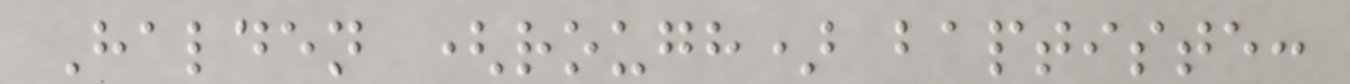Halden (rough) baptiste:
